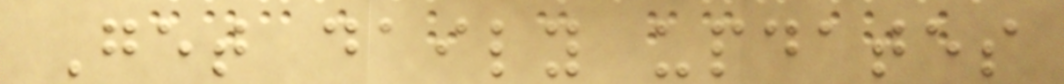Get daily updates
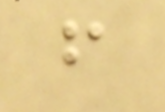from
